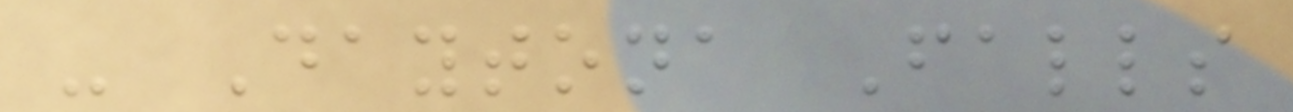- Daytona Falls
